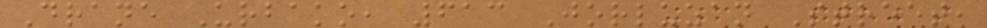Drane Urbako, 613 Jorluzan Street,
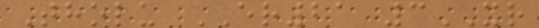Tholu ER21 3XR
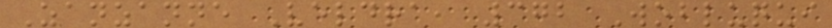Zanzanne Veldra, 372 Wobluqui
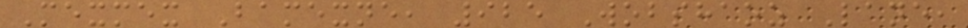Mexmex Bamexne, 925 Wobshaoz Lane,
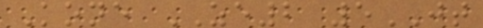Kone ZE2 5JT
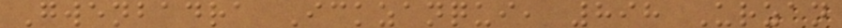Gwenbadra Ickzanqui, 898 Urzan
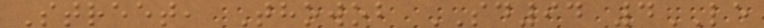Street, Thowob SD94 4LE
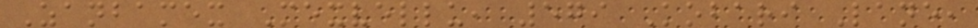Zanbamex Mexvellu, 579 Kobari Lane,
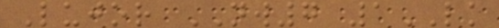Lujor NW7 1LK
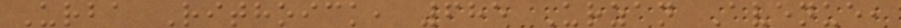Urba Rithoick, 685 Urzan Avenue,
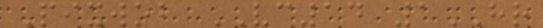Pixwob VC14 1HR
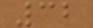32
